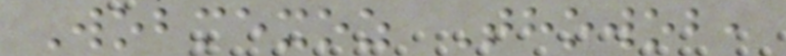Wobmexoz Thowob,
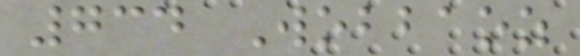734 Wobbaoz
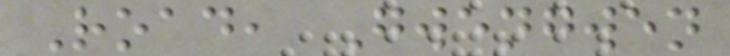Road, Gwengwen
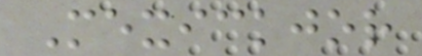Mexickjor
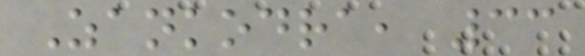Zankodra, 33
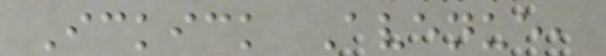Ickick Avenue,
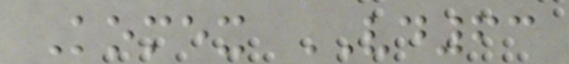Komex VD63
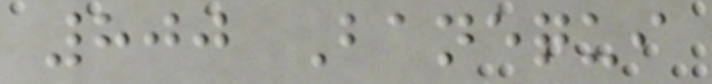800 Banequi
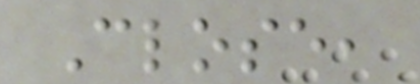Close,
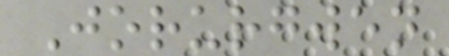Jorurgwen
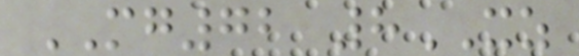MG72 8XZ
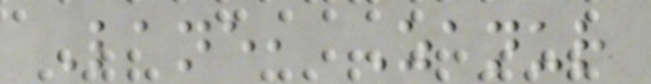Lane, Zanur
